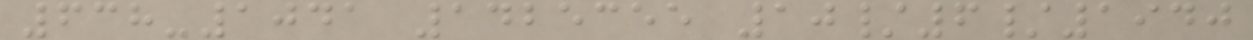638-1041 1425355 10/6/1940
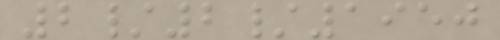2/2/1950
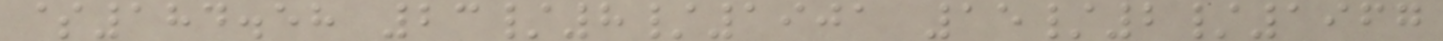$184.58 23/8/1901 15/2/1967
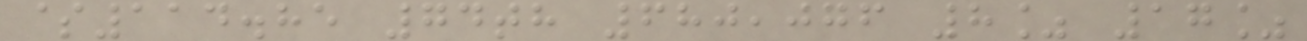$114.85 74th 680,076 8% 17%
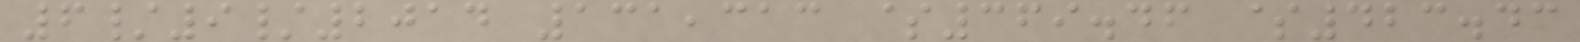6/9/2014 131,313 $369.46 $423.43
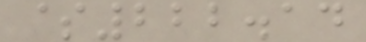$222.14
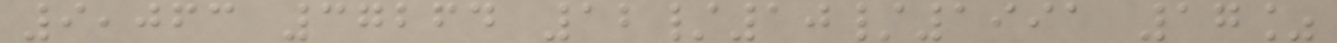9,063 37264 12/10/1991 17%
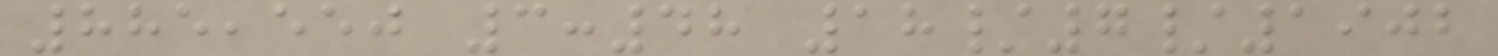885,550 3:48 18/7/1902
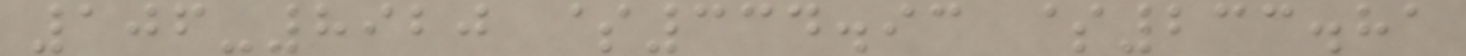106-8920 $334.93 $233.81
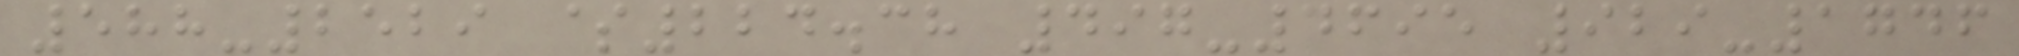588-2529 $224.38 497-4695 929-1746
